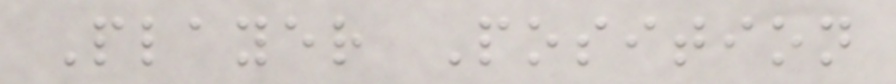Player Position
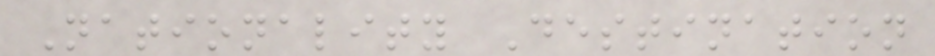Nationality Destination
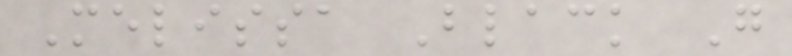Melissa Black G
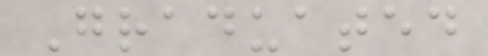Graduated
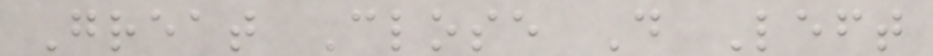Great Close D Left
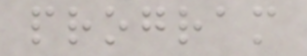program
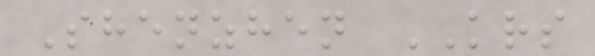Shenzhen KRS
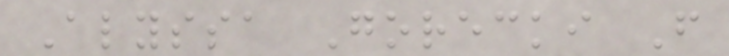Alyssa Gorecki F
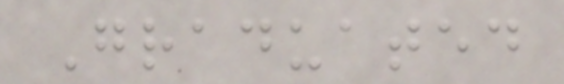Graduated
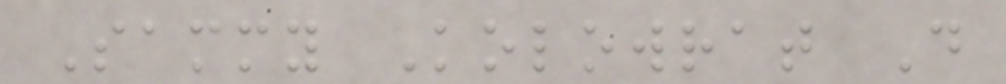Sammy Kolowrat D
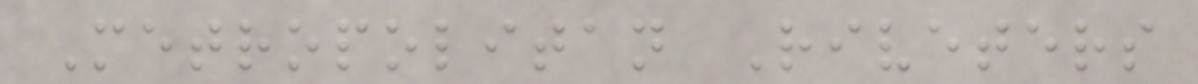Metropolitan Riveters
